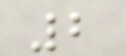2
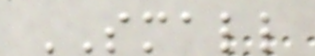SMALL
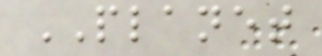PLANET
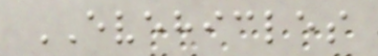EVEHICLES
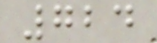724
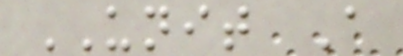UNIT A
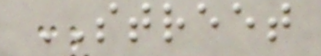STREET
